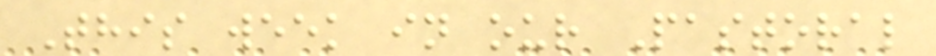This week in our Pastoral
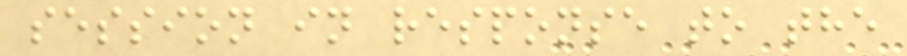session in response to the
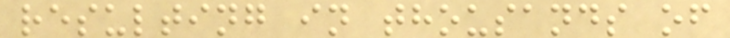resulting in thousands of
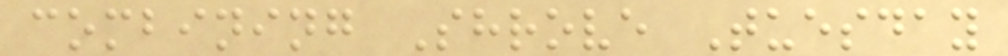combining Shrove Tuesday
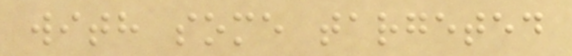with some targeted
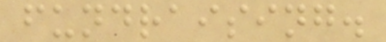fundraising.
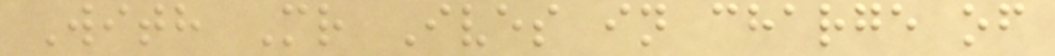With Mr Ives in charge of
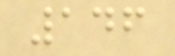146
